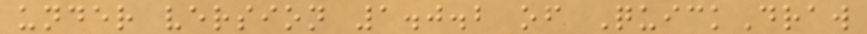under version 1.0.2 of QuickDraw
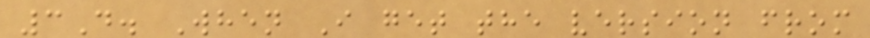3D. When I get the version from
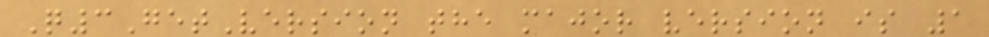Q3GetVersion the major version is 1
